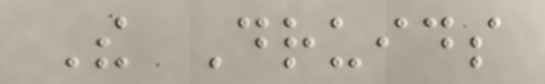The Druids
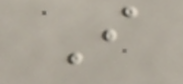I
